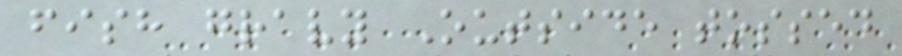fish gravy Outside tossed
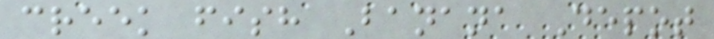creek fish Banana Depot
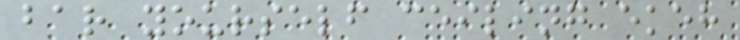bar yourself ceiling ekeh
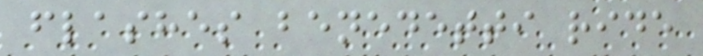flashes benedetti ride
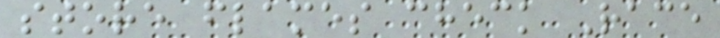store flames check Race
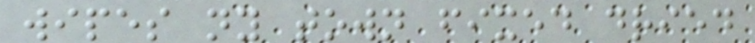wipes ny town fixed dried
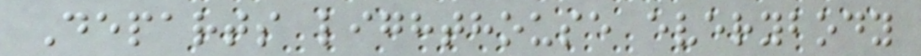Departs lighthouse everybody
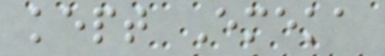kept Emeka
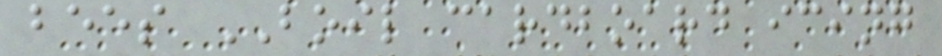bees BOIL cardboard icing
